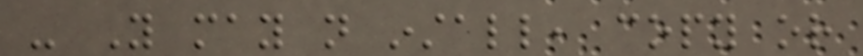- You may not install, copy or
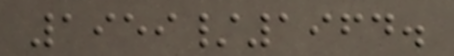1959/1964.
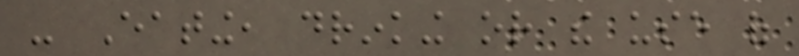- Eating, drinking or the use of
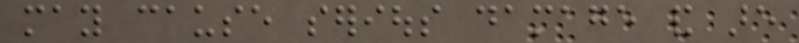may cause serious damage and are
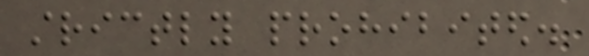strictly prohibited.
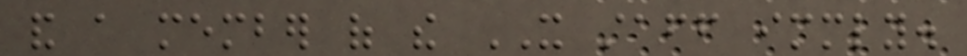and a member of the IT staff immediately.
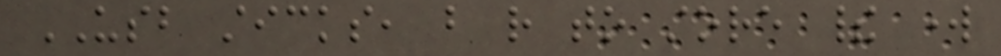USB sticks, but rather to store their work
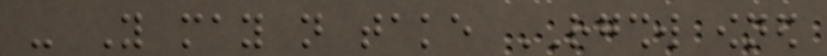- You may not take RGSHW owned
